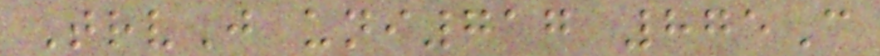TrvJ uni717 875C
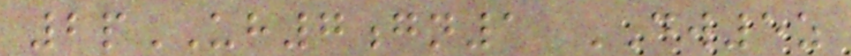2pUH7gn1 DW5z
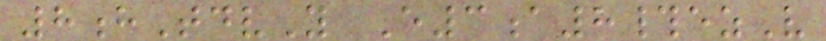8hTdvY E3a8#ezV
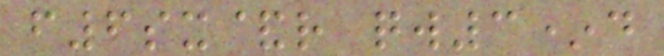f6sx&r qw3*d
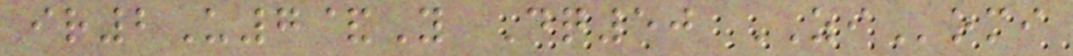ir2U7&Y Dq50 ZIomi
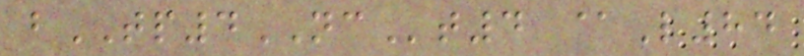bTP4NCt4 @L84
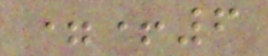=+6
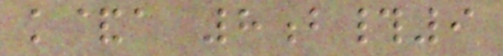k&a 8b#9
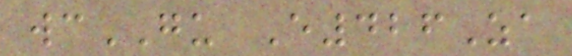wcGU E426Za
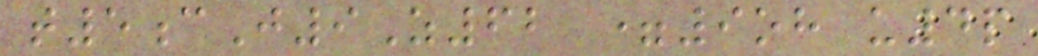t5cJ9Z62 =9oh u4p
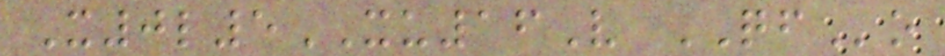X0l5XU16V QFo
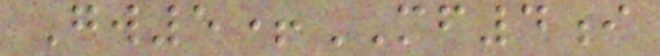Gw5+MF4i
